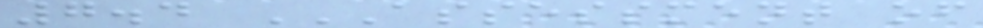7.4 ASSESSMENT OF
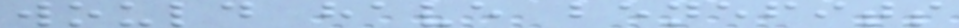would have benefits
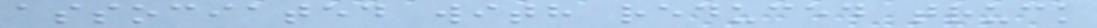associated with reduced truck
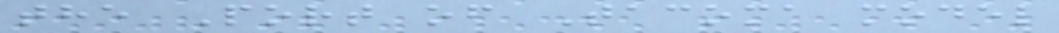the Port of Tacoma model
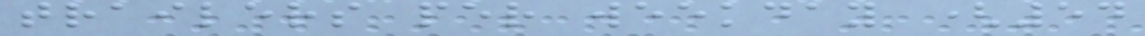trailers per weekday (54
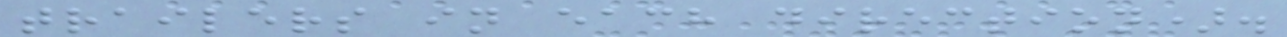trailers in each direction).
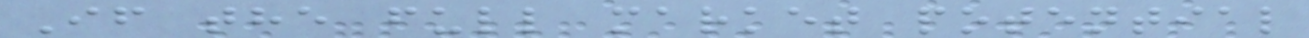If the full market potential
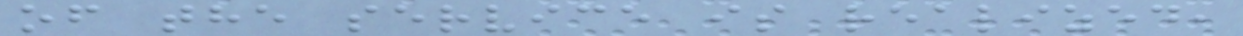of the service is realized,
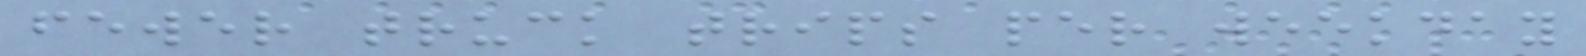fewer truck trips per weekday
